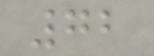72
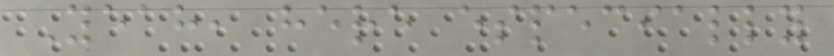Yeah, here especially
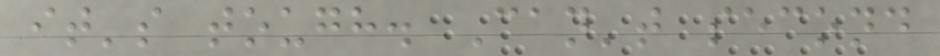it's tough. Can't second
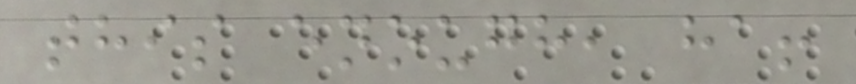this enough, ha!
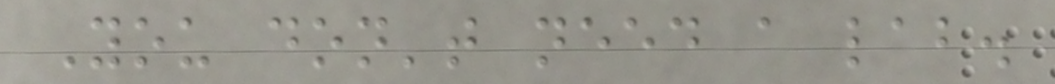You don't need a lab.
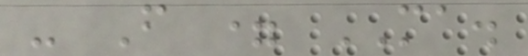- F = MA.
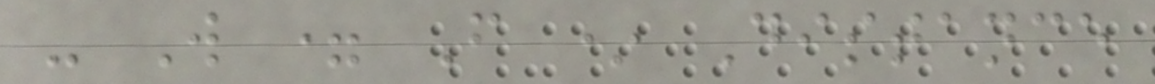- W = F * Distance
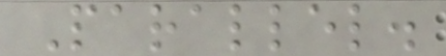Parallel.
